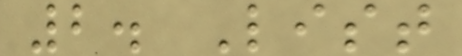2. List
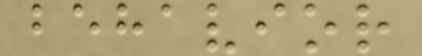behavior
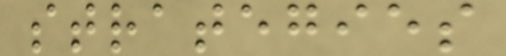strategies
